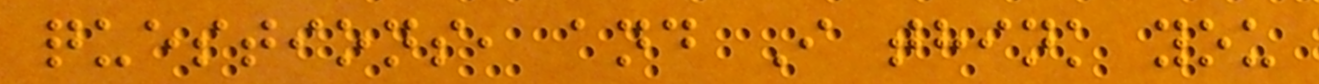questions, and I think you
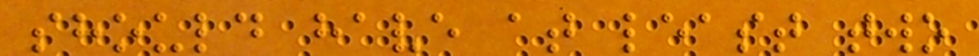should have at least two
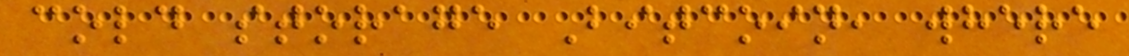cold storage Bitcoin, where
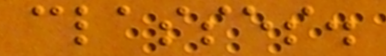classes.
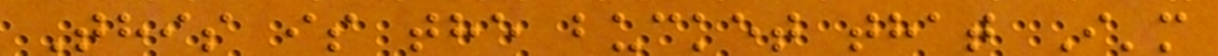This is the bucket that I'm
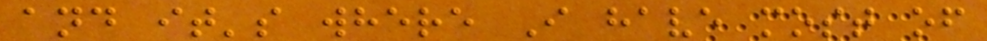and it's where I have most of
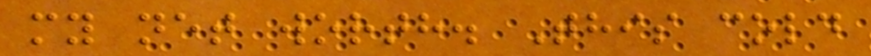my net worth. This cold
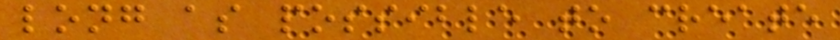long as possible to create
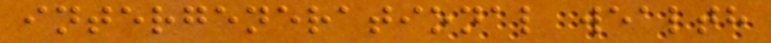intergenerational wealth
